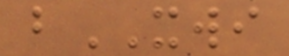bXWI
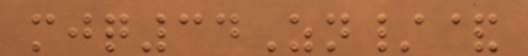mjq34Zn/&
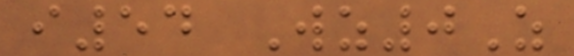i54 Wz0Z
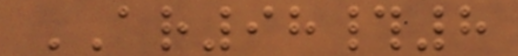AR98#8
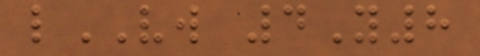lVW 4Y8
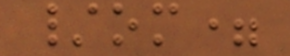/om=
